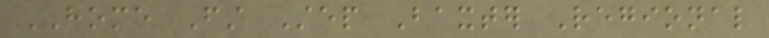HOME First Step Baxter Regional
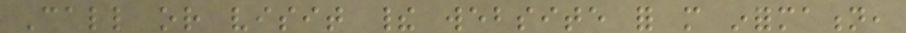Call or visit their website for more information,
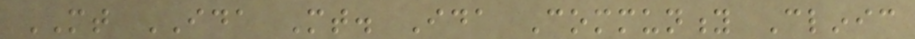MT IDA Mt. Ida Community Clinic
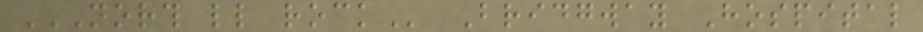NORTH LITTLE ROCK Bridgway Hospital
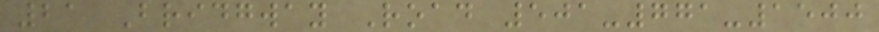21 Bridgway Road 501-771-1500
